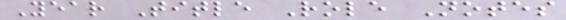Year Title Role Notes
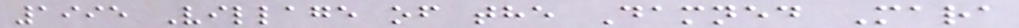1995 Village of the Damned Mara
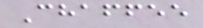Chaffee
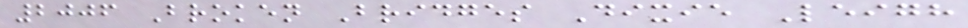2006 Broken Bridges Dixie Leigh
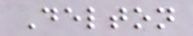Delton
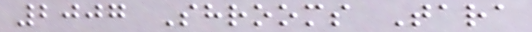2007 Shrooms Tara
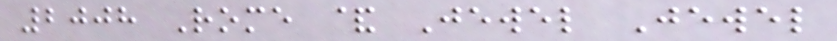2008 Rome & Jewel Jewel
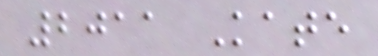2011 Kate
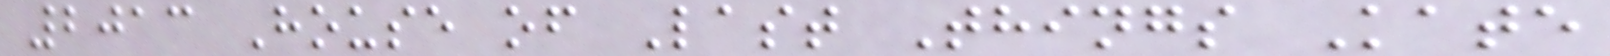2013 House of Last Things Kate
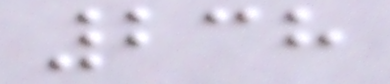238
